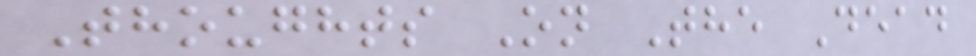Thoughts On The Dead
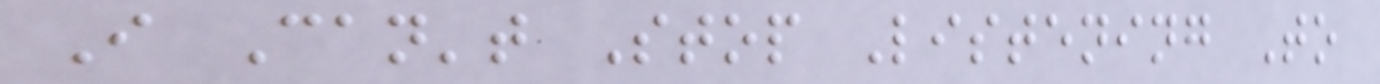I Can't Stop Listening To
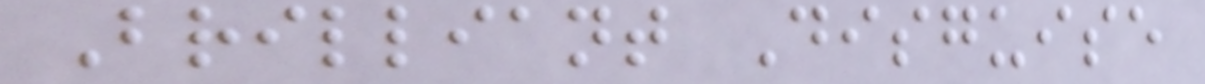Brilliant Disguise
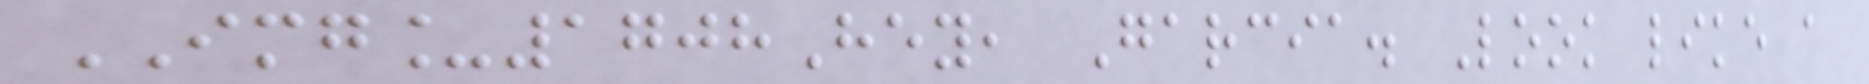IMG_1708Hey, Garcia. Look like a
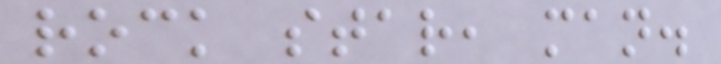rock star, man.
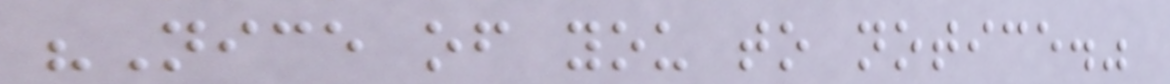"Nice of you to notice."
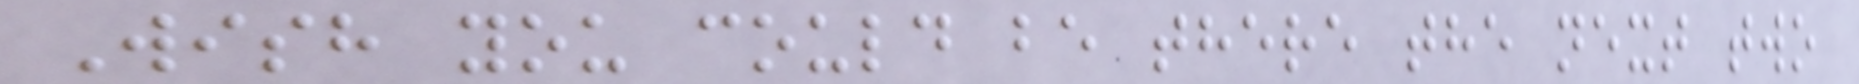Wish you could be there the next two
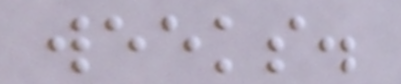weeks.
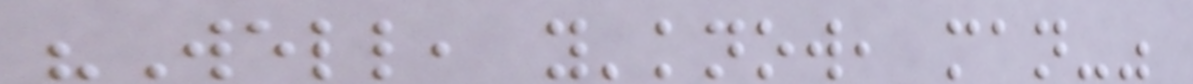"Well, y'know, man-"
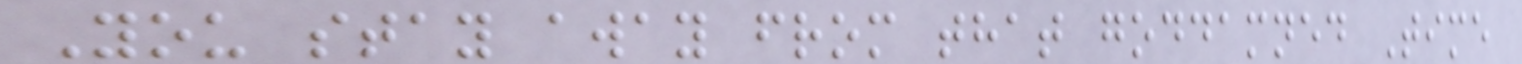You stay away from that goddamned Time
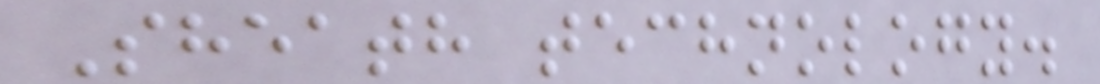Sheath technology.
